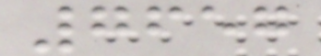7657
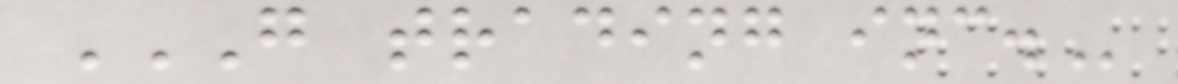G TRADING INC.
